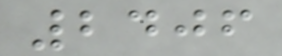2406
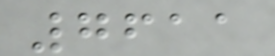7611
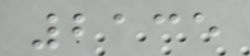2135
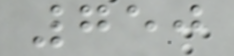750
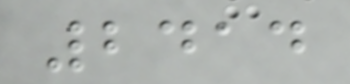2414
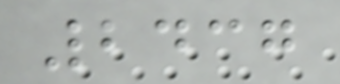2437
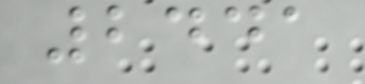2441
